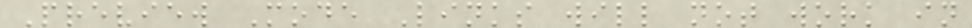Preview Mode Links will not work in
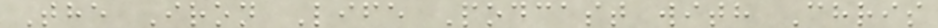The Iron Life Podcast with Chris
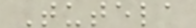Tutela
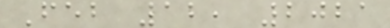Feb 12, 2021
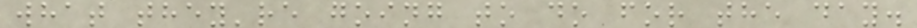what they're going to do for the day.
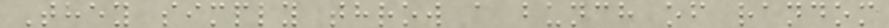They simply throw a bunch of random
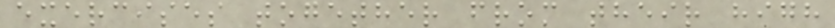exercises together from their high
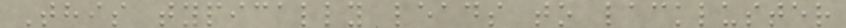This typically leads to lackluster
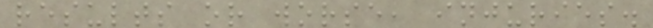results or worse, injuries.
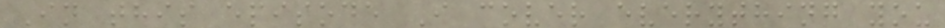In this episode I cover everything you
